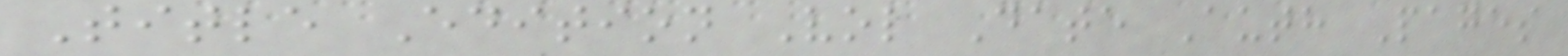Title Edition Vol Date Auth Pages
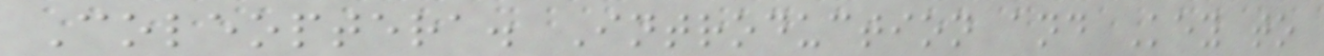Coleoptera. Introduction and Key to
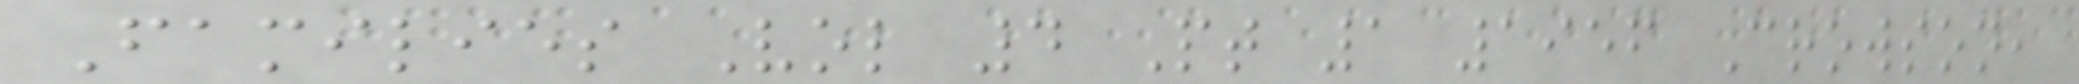Families Vol 4 Pt 1 1956 Crowson,
